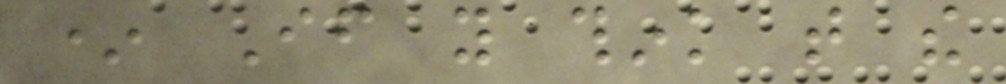* If you think that the
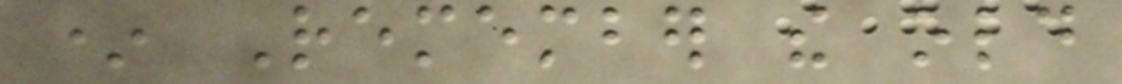* Remember the old
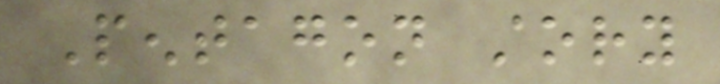Pentagon story
